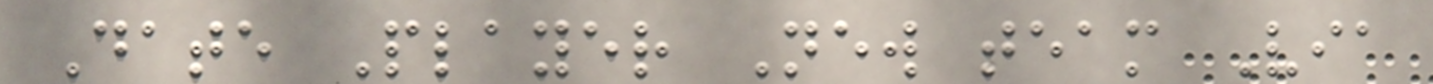Date Player New team Via
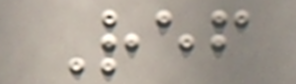Ref
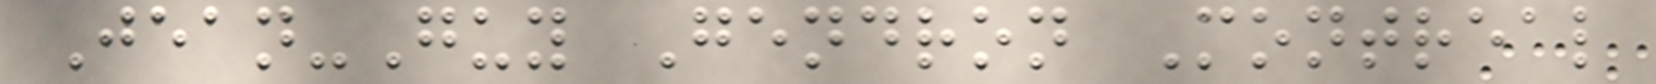Jean-Guy Gendron Montreal
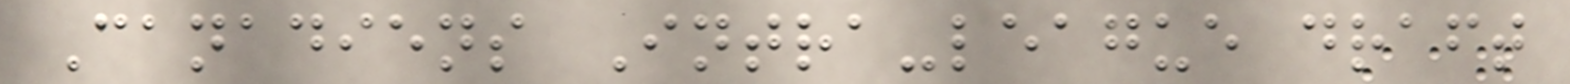Canadiens Intra-league draft
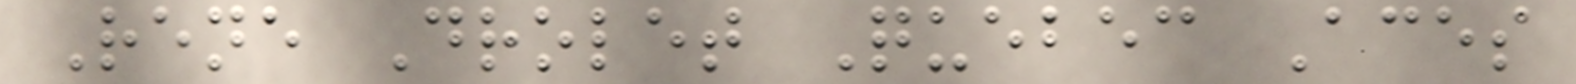Rene Drolet Quebec Aces
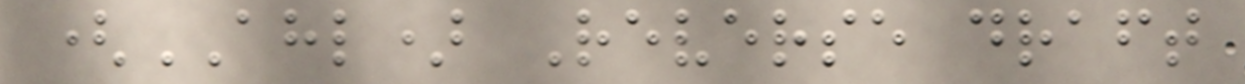(AHL) Reverse draft
